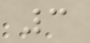3
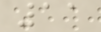11
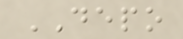DEPO
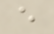e
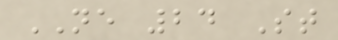NE 24 St
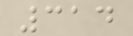314
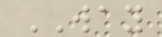WAY
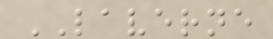LAVERNE
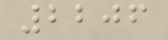2206
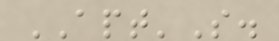APT'S.
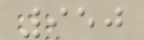950
